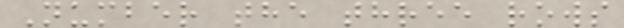Number the three rows
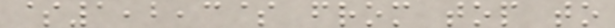$1,2,3$ from top to
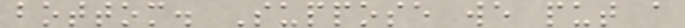bottom. Suppose we put a
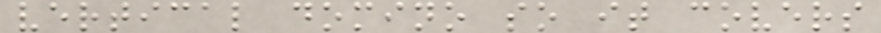vertical domino so it covers
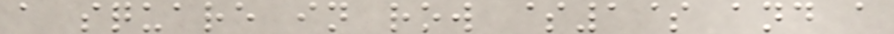a square in row $1$ and a
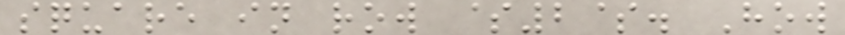square in row $2$. How
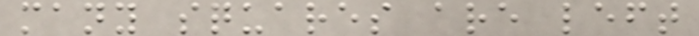many squares are left
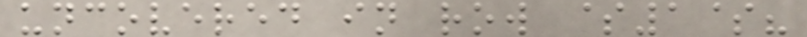uncovered in row $1$?
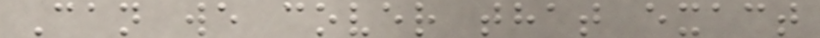Can we cover that exact
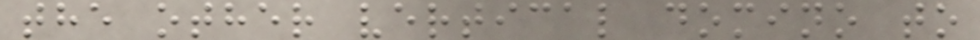the other vertical domino to
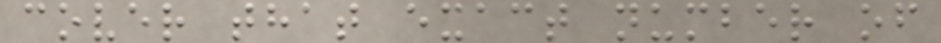cover that exact number of
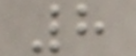8
